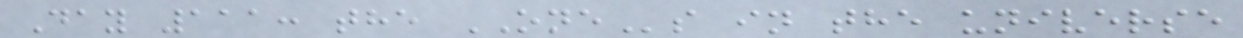Day 111: the ONEs in the universe
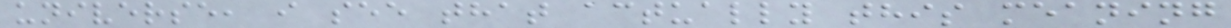universe, i see that actually this meaning
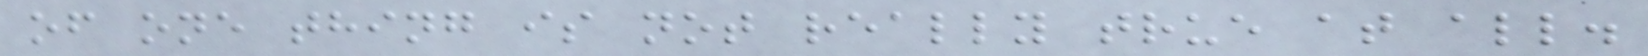of one thing is not really true at all.
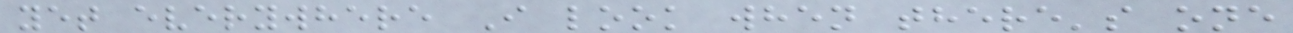yet everywhere I look when there's one
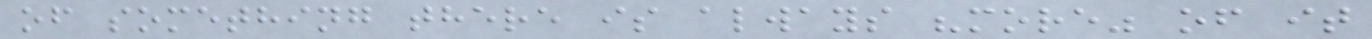of something there is always "more" of it
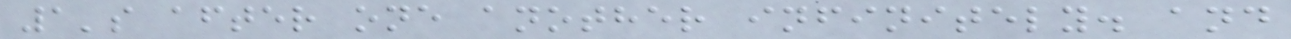1's after one another infinitely. and
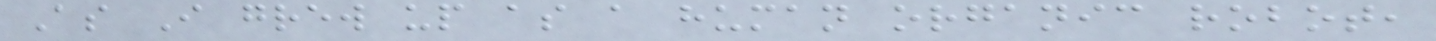As I grew up as a human organic robot,
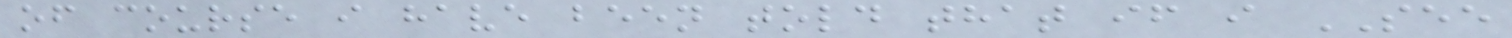of course i have been told that if i SEE
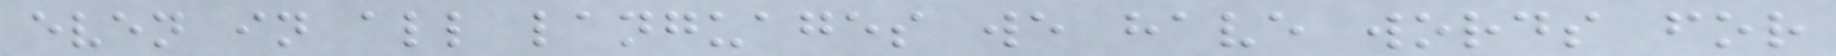even in all languages we have words for
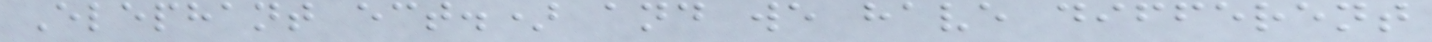Elephant ect.) and we have different
